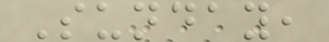Sunday,
